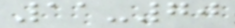11-70
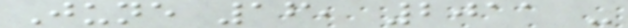June 16, 2011 -
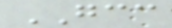GCC
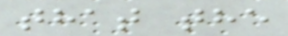that the
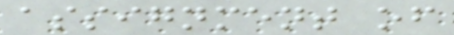assignment of
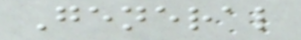General
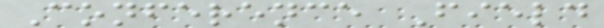Conference Field
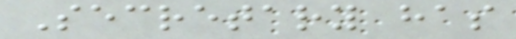Secretary has
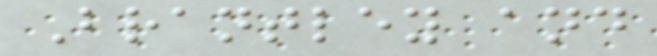Brantley and
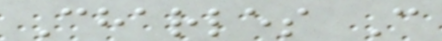Charles C
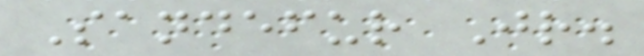Sandefur Jr.
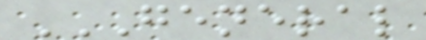GENERAL
